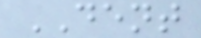DENT
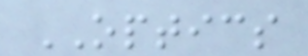OPTICS
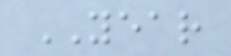YEAR
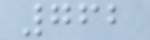762
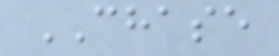CHASE
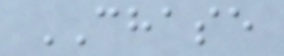CHASE
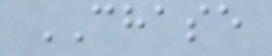CHASE
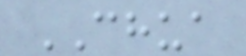CHUA
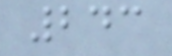243
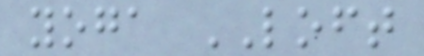yoga LOFT
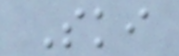Ski
